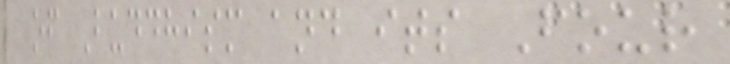of Buddhism and its Four
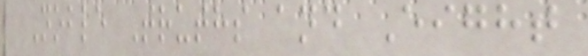Noble Truths and Eight
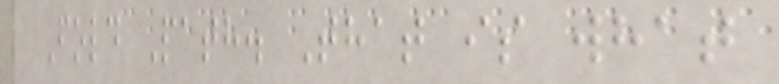Fold Path. That is what
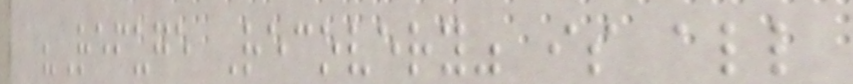"Refuge Recovery" is all
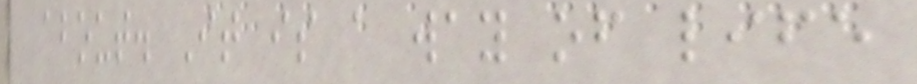about. It is a way of life
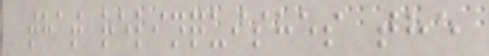that relinquishes the
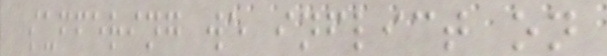suffering we inflict on
